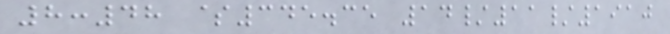8:48 $345.35 14/11/1910
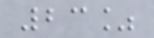23%
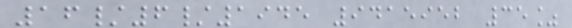16/6/1945 9415952 35%
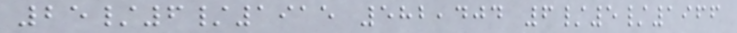25/6/1915 582,404 6/5/1966
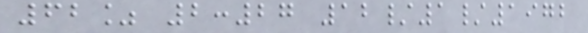62% 2:27 12/1/1972
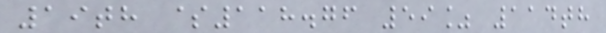19th $118.76 59% 114th
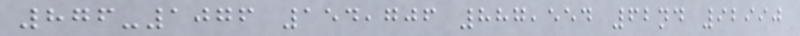876-1076 154,706 887,554 62nd 92990
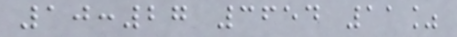10:27 3654 11%
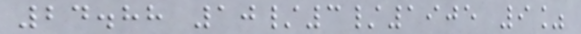24.88 10/3/1905 9%
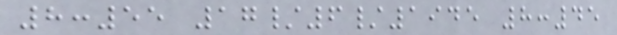8:55 17/6/1945 8:45
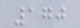170
